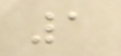1
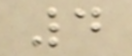4
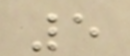5
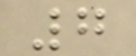7
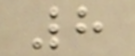8
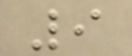9
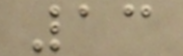13
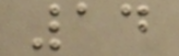14
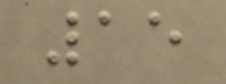15
